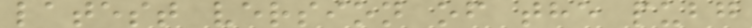latest version of the pubg
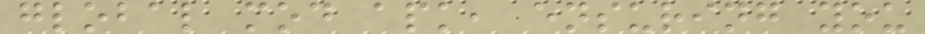global mod apk, ensuring you
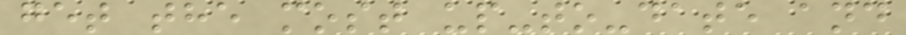get the most up-to-date and
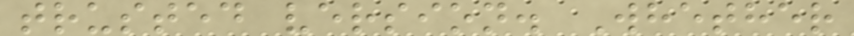trusted version. Whether
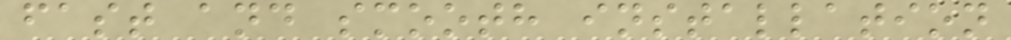fast and smooth installation
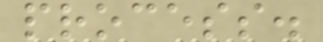process.
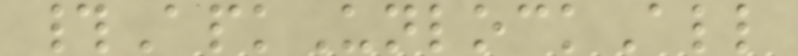#ApkUnlockAll
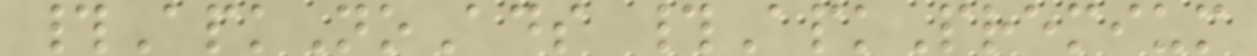#ApkNoAds #ApkPremium
